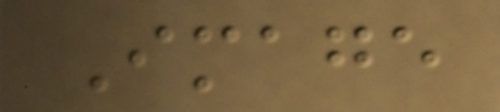Image
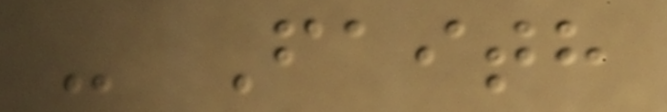- Faith
